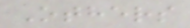Others
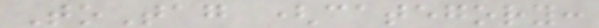ToTag (category:
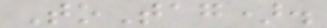ToTag).
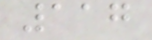117
